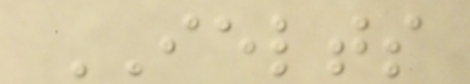IELTS
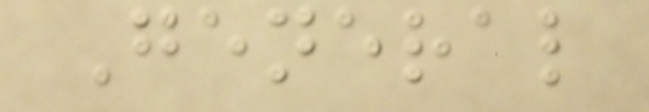General
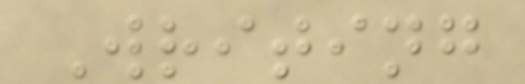Writing
